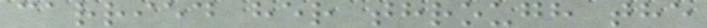carried her through the
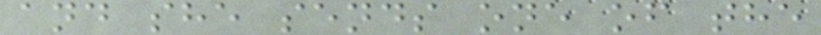and she sends one of the
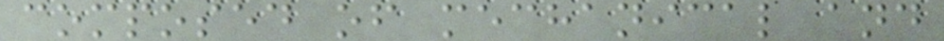composed of mechanical and
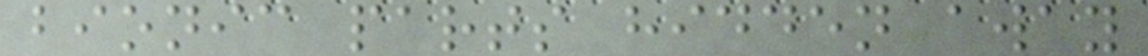bionic parts hidden away
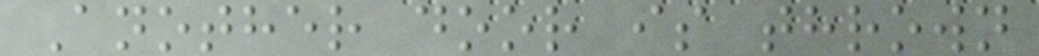Another door is thrown
